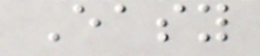Easy
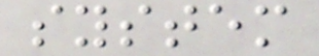system
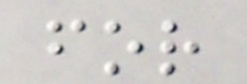for
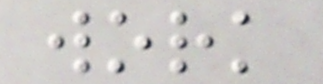work
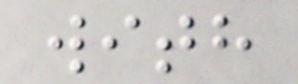with
